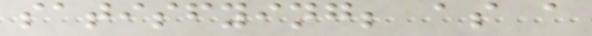satisfying; as a
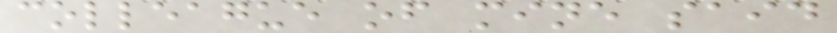colleague of mine said
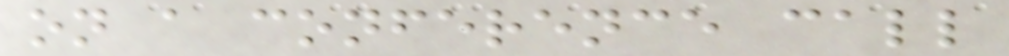on a conference call
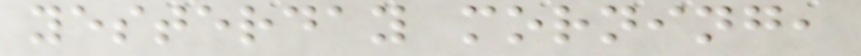yesterday morning,
